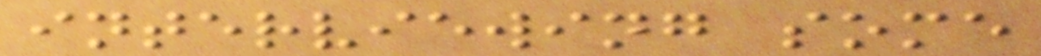interviewing some
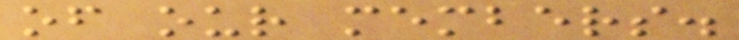of our members.
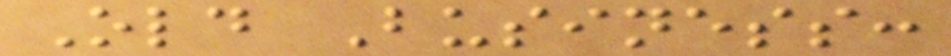Old Business:
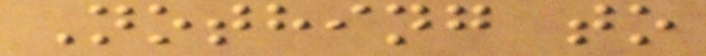Nothing to
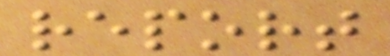report
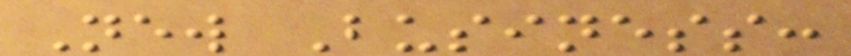New Business:
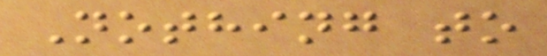Nothing to
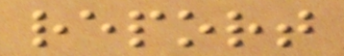report
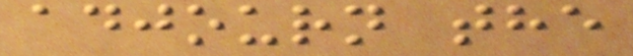adjourn the
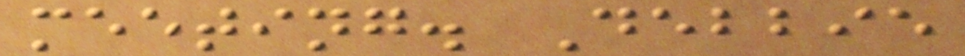meeting. Debbie
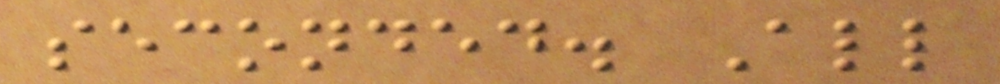seconded. All
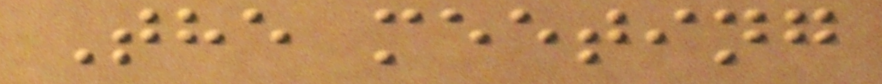The meeting
